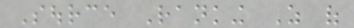Source Ranking As of
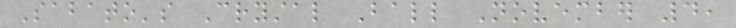Sabato's Crystal Ball November 4,
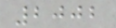2002
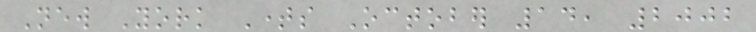New York Times October 14, 2002
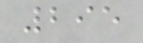295
